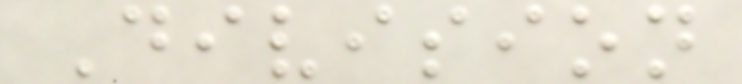Division
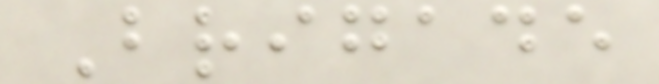Brigade
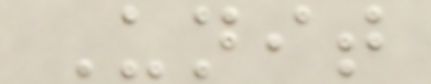Unit
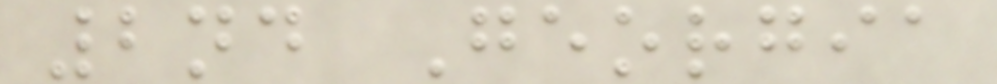2nd Georgia
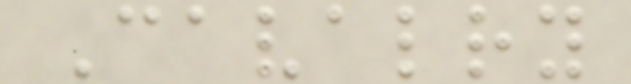Cavalry
